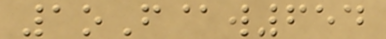1oF@w654
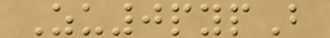Zu0pypB
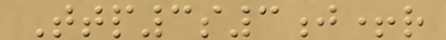Ttp3s3j+r
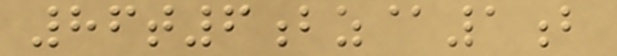86t6bz@1b
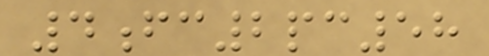4fc2pc58
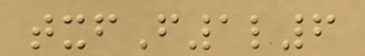txfF1l6
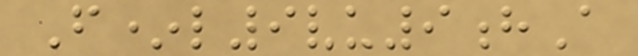F*l9vu9hA
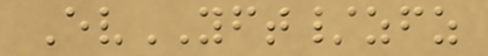EvYFT/zfz
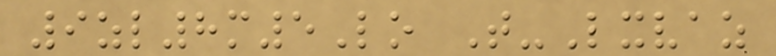9zl8m5Lo T-Lxvaz
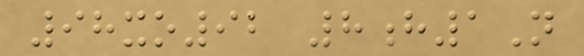98xo92 8h1N
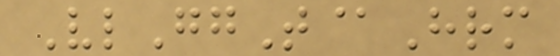VlGgT@Hrm
